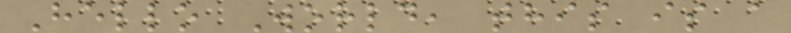Hello World, this is a
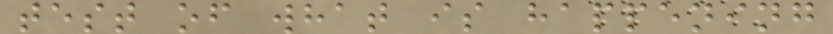test of what is happening
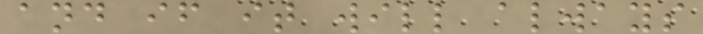and if it will always
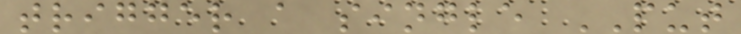trigger a single PUT
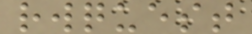rwquest
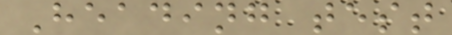Heading test
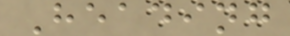Heading
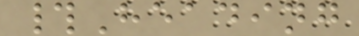#Heading
